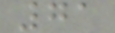71
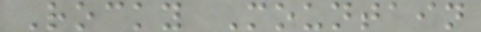Rocky Mountain
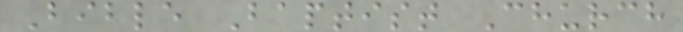Bible Baptist Church
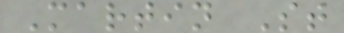Martin St
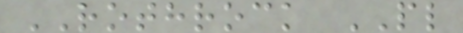ROTHROCK PL
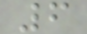6
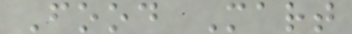Food Mart
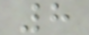8
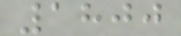1800
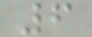6
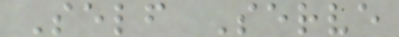Self Serve
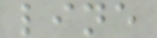line
